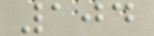104
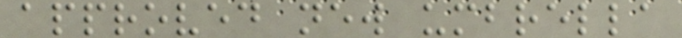approved new umbrella
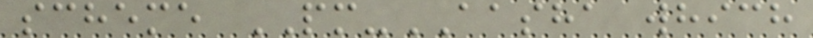scheme PM-AASHA which
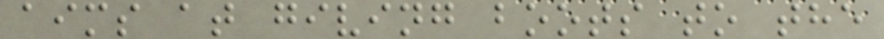aims at giving boots to the
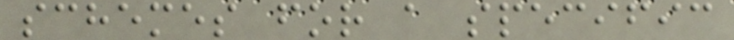schemes for a specific
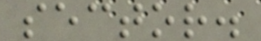sector.
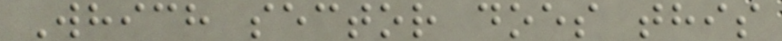Which sector does this
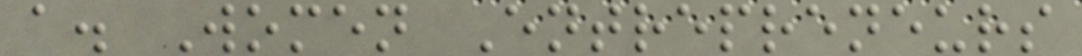a. Women Entrepreneurs
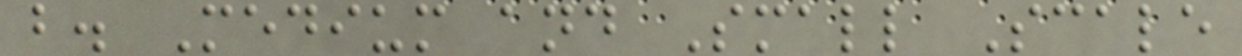b. Medium and Small Scale
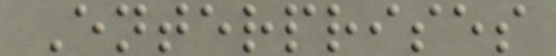Enterprises
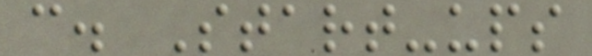c. Start-ups
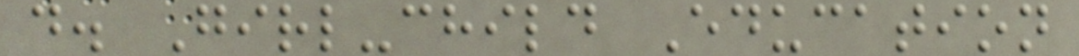d. Girl-child Education
